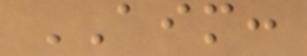AIM:
